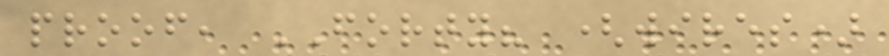proof, FORTY? (wires)
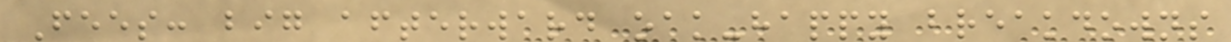Fees: big afterward oak-happy breakdowns
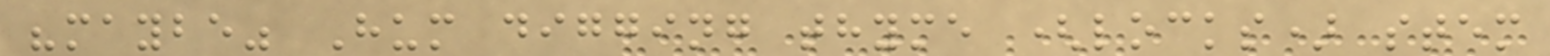"maybe" Hum digging thyme (locks) stem
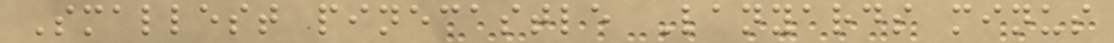Smallest pinecastle Lanyards minus
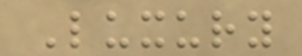Luxury
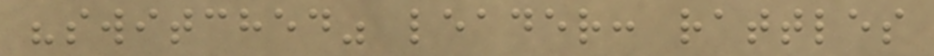"switched" leader: rattles
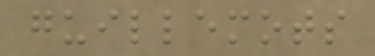guillemots
